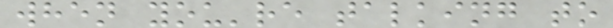when you're talking to
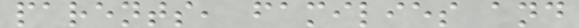parents, families and
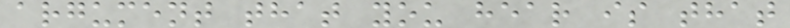argument that you hear is that
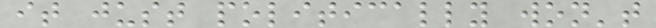it just politically won't
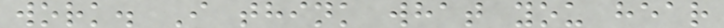work. I think what you hear
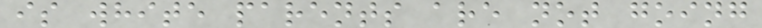is white parents are not going
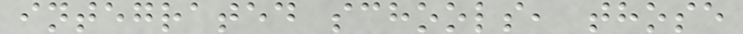integrated schools, those
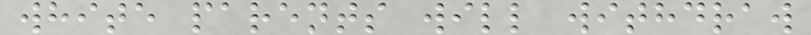white parents will withdraw
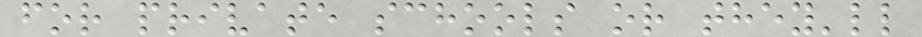for private schools or they'll
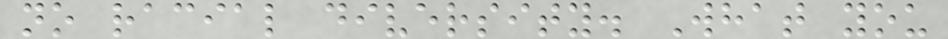no racial diversity. What you
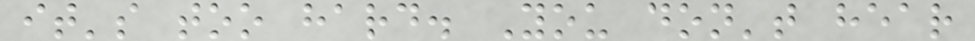it's too hard. You don't hear
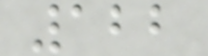122
